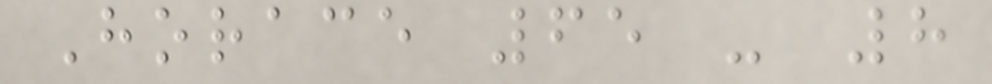Horace 65 - 8
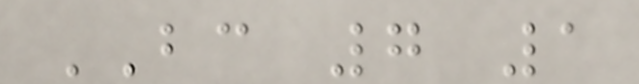BC 7 1
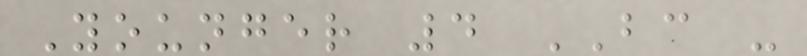Younger 4 BC -
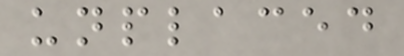unplaced
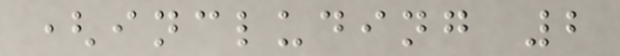(including 2
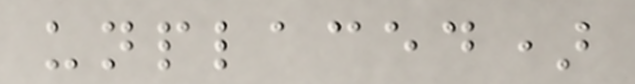unplaced)
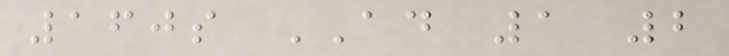160s AD 1 2
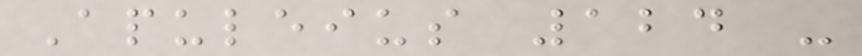Apuleius 124 -
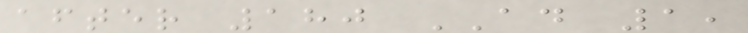after 180 AD 1,
